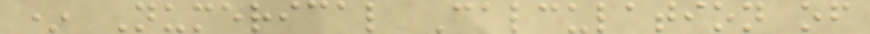* Numerical Calculation of
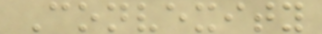Convexity
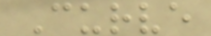Curve
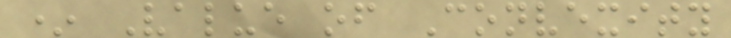* Value of Convexity
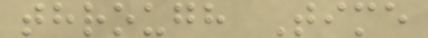through Time
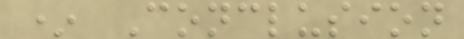* Conclusion
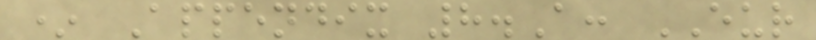* Appendix 8.A: EUR
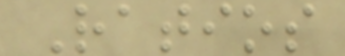Ratios
